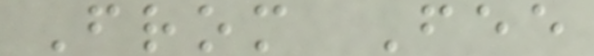From Fee
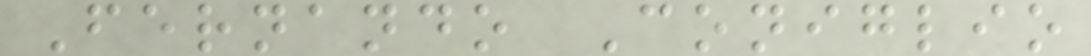Fernando Coniglio
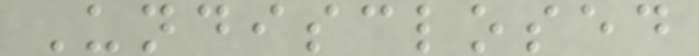Undisclosed
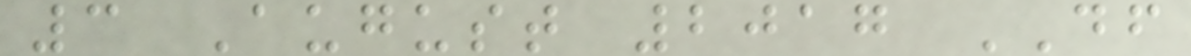3 August 2017 DF
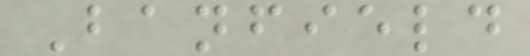Banfield
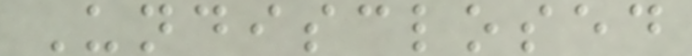Undisclosed
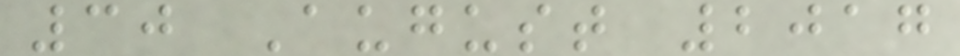30 August 2017
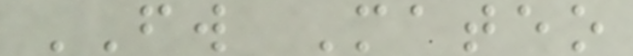FW Mateo
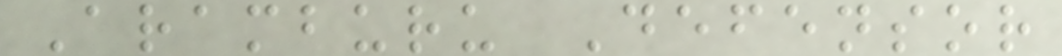Aramburu Defensor
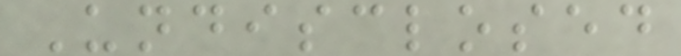Undisclosed
